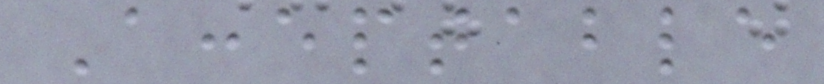Acceptable
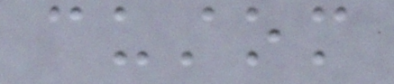custom
